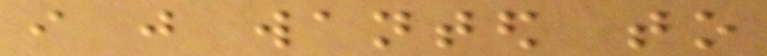i just wanted to
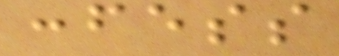confess
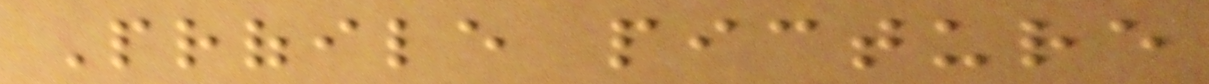Profile picture
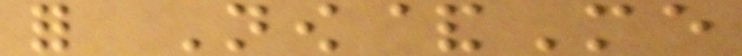for Now&Me
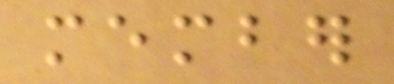member
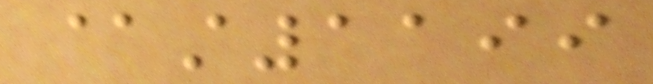@st1199
